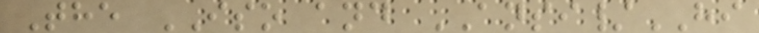The ISO and ANSI/HI
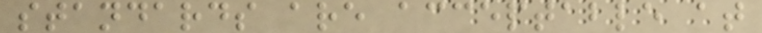standards are acceptable at
